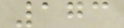173
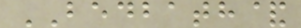BEDBATH&
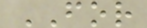FOR
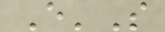E'S
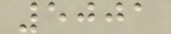5001
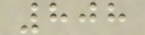808
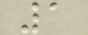1
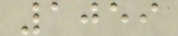1059
